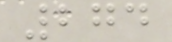274
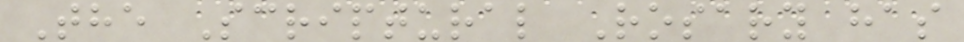The Scriptural Rosary has
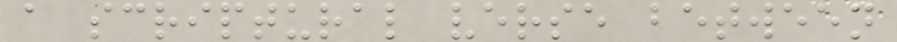a scriptural verse between
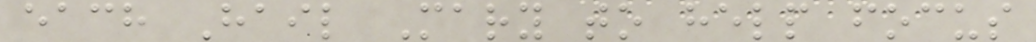each Hail Mary to help focus
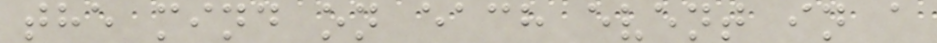the mind on each event in a
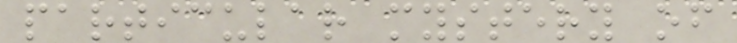particular mystery of
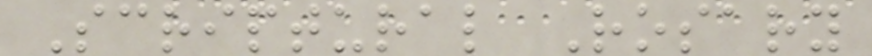Scriptural Rosary
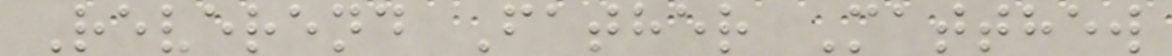Reverend Father Matthew
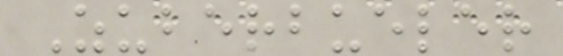Zuberbueler
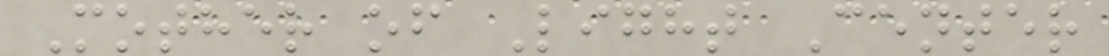Mother of Light Center
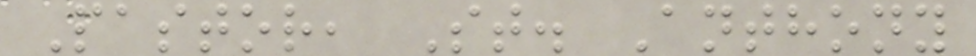Pastor, St. Anthony
